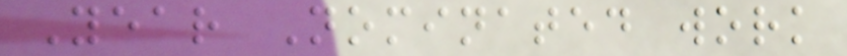Year Nominated work
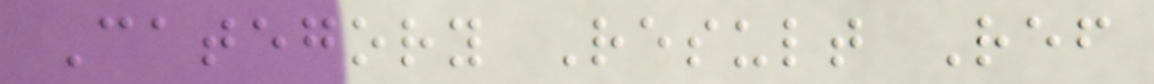Category Result Ref
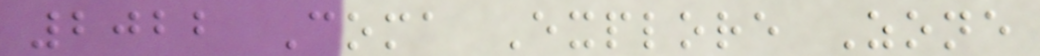2022 Coma Explore Zone
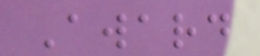Award
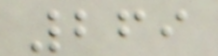269
